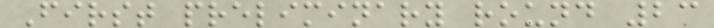First preliminary round 23
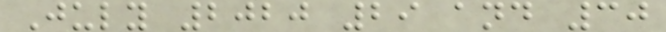July 2020 29 and 30
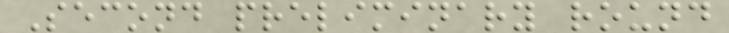Second preliminary round
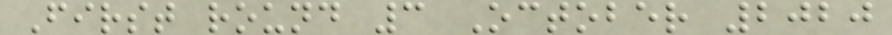First round 3 October 2020
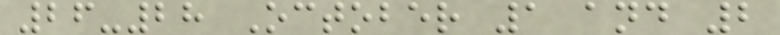26-28 October 1 and 2
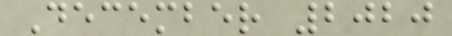December 2020
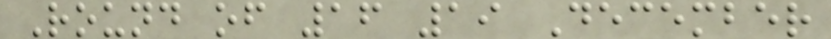Round of 16 19 December
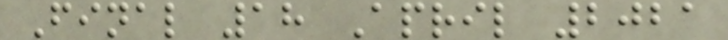Final 18 April 2021
